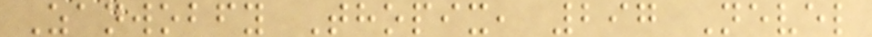Zanwobfy Thopix, 297 Nevel
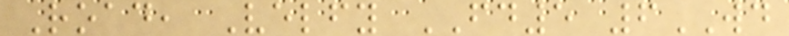Road, Velfy FD5 6WD
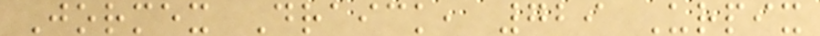Jormex Draick, 729 Urpix
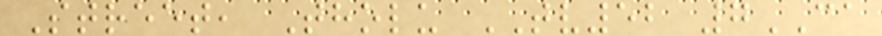Street, Tholu TV52 7CA
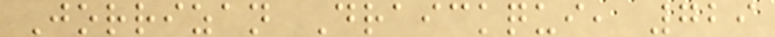Jorrizan Draickqui, 729
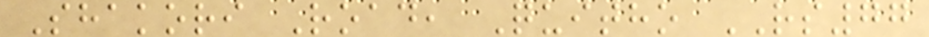Shakori Road, Quitho RS77
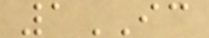1IC
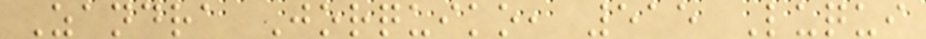Zandra Jorquiko, 515 Luqui
